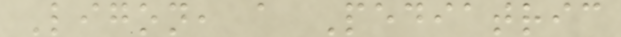Ligon, a Pediatric
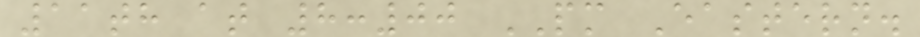11th at 8:00 PM Eastern.
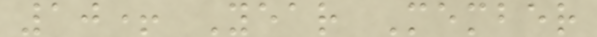10+ Year Member
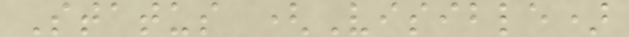Status (Visible)
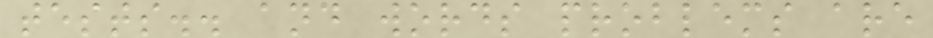tests.. and words problems are
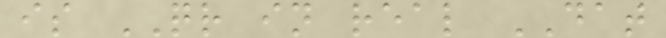is QR in real DAT
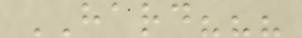HARD???
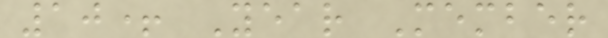10+ Year Member
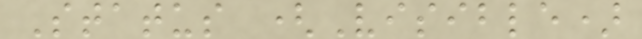Status (Visible)
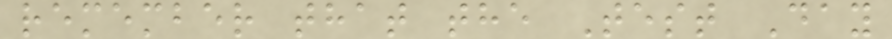remember that the Test Day
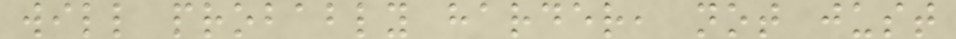will probably harder, not just
